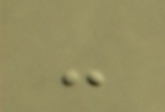-
